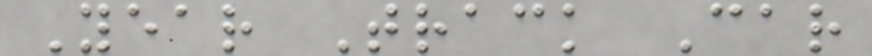Year Track Car
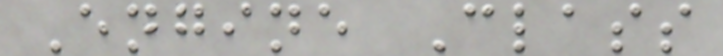Engine Class
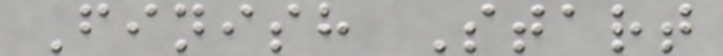Finish Start
